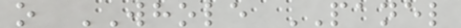o WHOLE PANEL
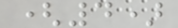(4)
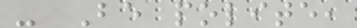- Be polite,
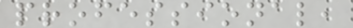professional,
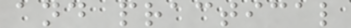and practical
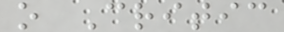o Critic
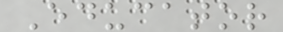Educator
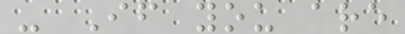- If you are
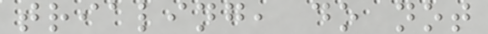trialing, do not
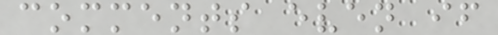comments even if
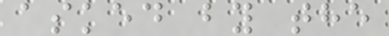asked by the
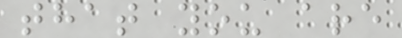that you are
